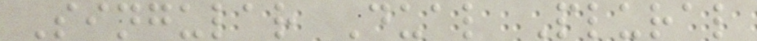Singular Dual Plural
